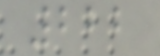222
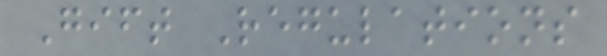Gift Regulations
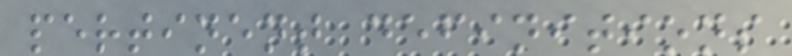pertinent definitions
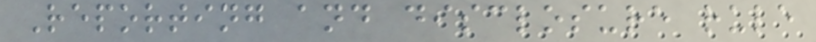Reporting and disclosure rule
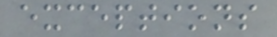exceptions
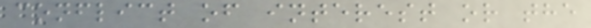conflict of interest or the
